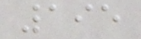195
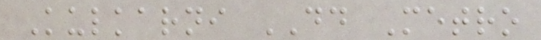Kulkarni DD Metro
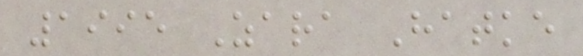1995 Zara Hatke
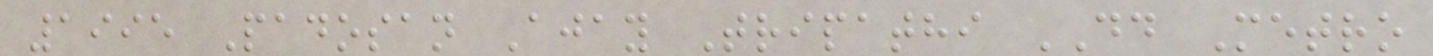1995 Padosan Ajay Tripathi DD Metro
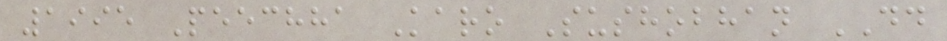1995 Peechha Karo Sushobhan DD
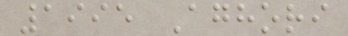1995 Aghori
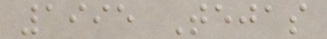1995 Tejas
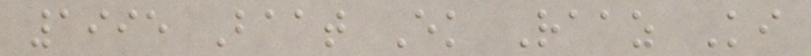1995 Baat Ek Raaz Ki
